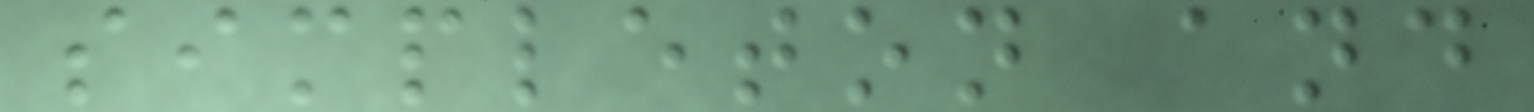simpleton and
